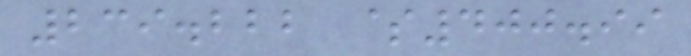239.222 $400.99
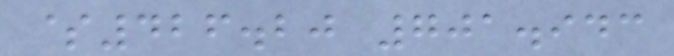$426.20 701.943
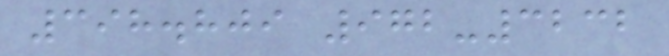398.809 972-3232
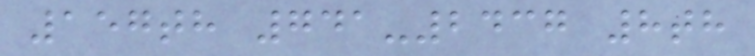157th 741-2437 8th
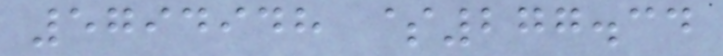5794948 $277.34
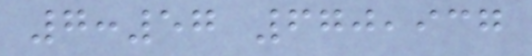7:57 670,937
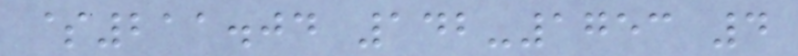$211.04 142-1753 4
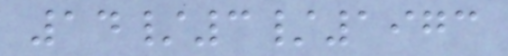14/3/1973
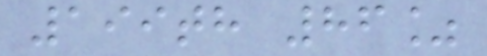199th 86%
